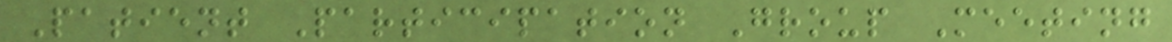Patient Participation Group Meeting
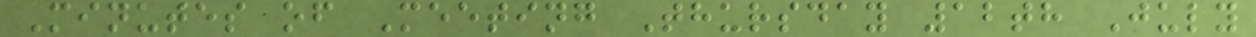Minutes of Meeting Thursday 12th July
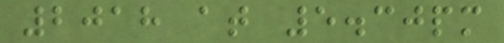2018 at 5.30pm
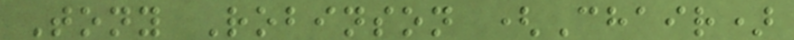Tony Robinson (Chair)
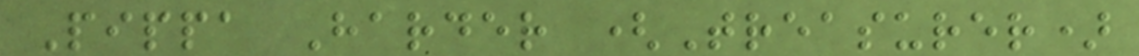Pippa Harder (Treasurer)
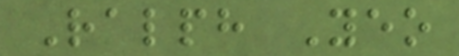Ralph Yeo
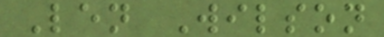Len Wilson
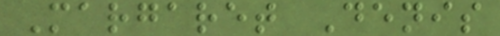Margaret Denis
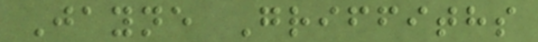Jayne Griffiths
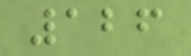126
